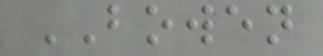BOWEN
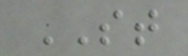ST
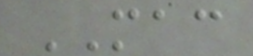MAC
